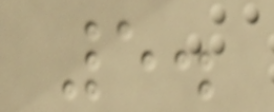5.
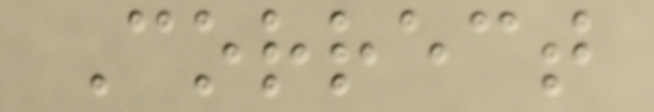Correct
